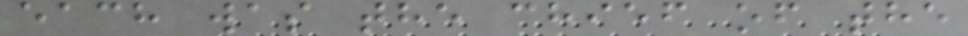each was the chief of the
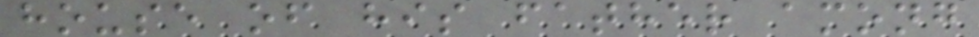house of his father among
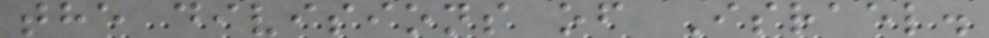the divisions of Israel.
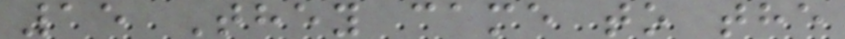15 They came to the
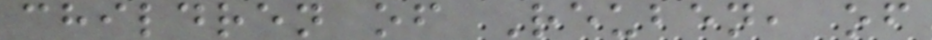children of Reuben, of
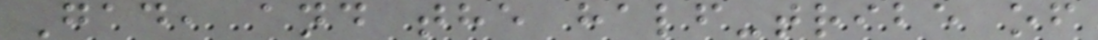Gad, and the half-tribe of
